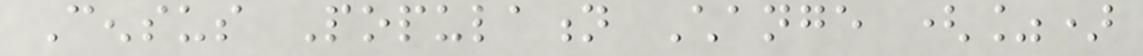Census Population Change (%)
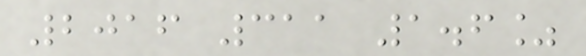2016 311 1.6%
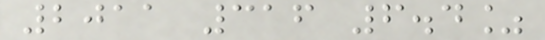2011 316 6.4%
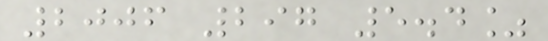2006 297 5.4%
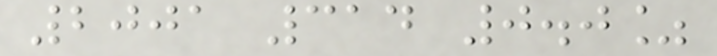2001 314 0.0%
